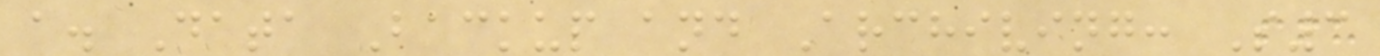a. Data Backup and Archiving: S3
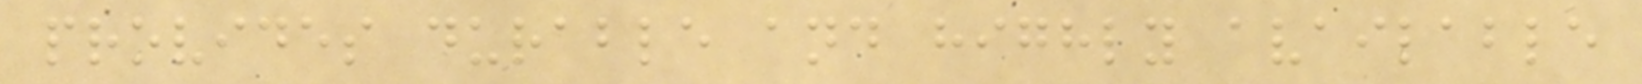provides durable and highly available
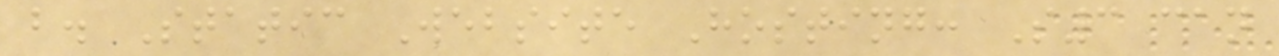b. Static Website Hosting: S3 can
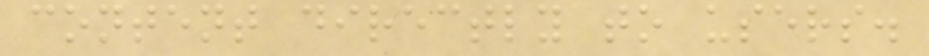content directly to users.
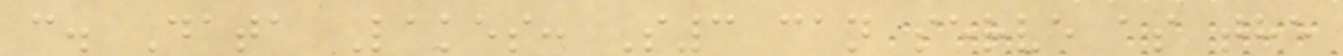c. Data Lakes: S3 can serve as the
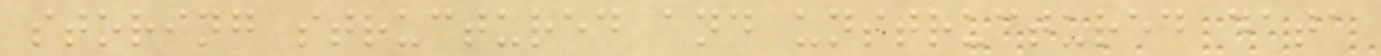storing structured and unstructured data
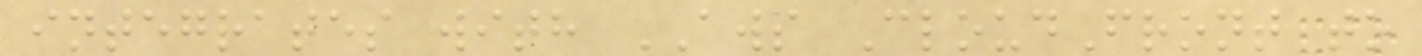integrates with AWS CloudFront to
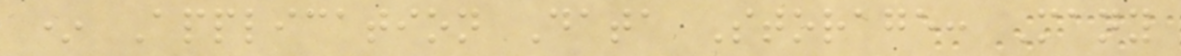* Application Data Storage: Many
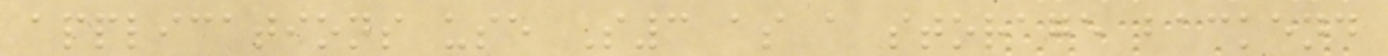applications use S3 as a storage backend
